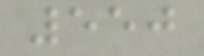550
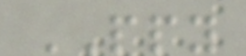PPY
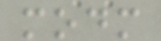modm
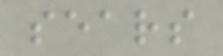sears
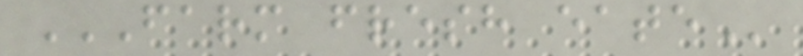FARM FRESH EATE
